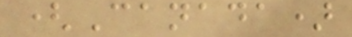(Canada)
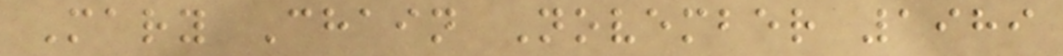Mary Chain November 1989
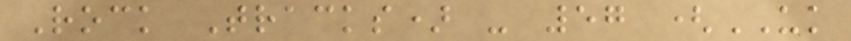Rock Tracks) - 57 (UK
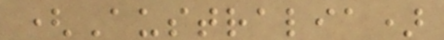(Australia)
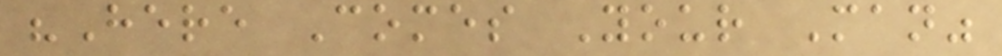"Here Comes Your Man"
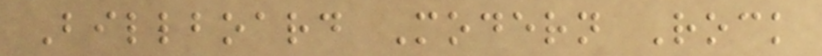Billboard Modern Rock
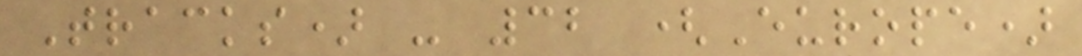Tracks) - 32 (Europe)
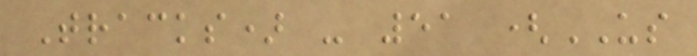Tracks) - 51 (US
